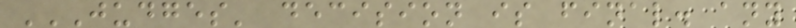JUDGES' DECISION IS FINAL. ANY
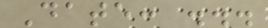Date: ...
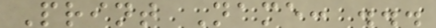Print Name: ...
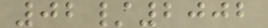02/2002
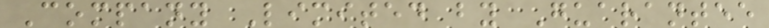Company Limited by Guarantee
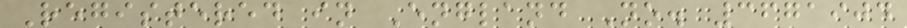Registered in England No. 3671904
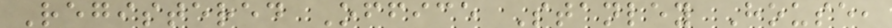Registered Office Stanley House,
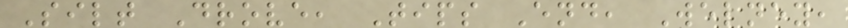Silt Drove, Tips End, Welney,
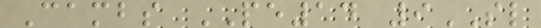Cambs PE14 9SL
